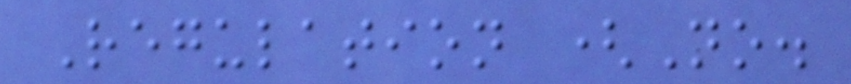Regulation (No.
